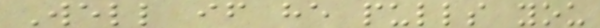Well if he pulls you
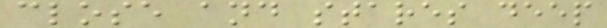close and stares deep
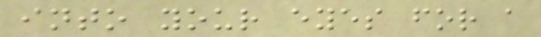into your eyes for a
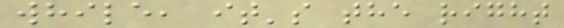while, it's the right
